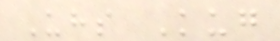Uhs Kug
